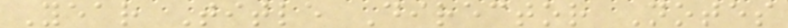Year Title Director Notes
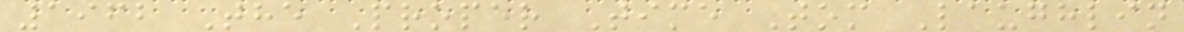1962 The Proper Time Tom Laughlin
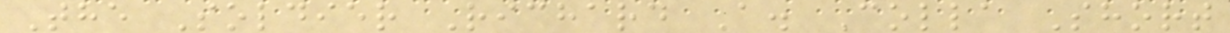The Soldier Richard A. Colla Short
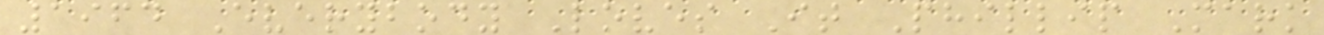1964 Everybody Loves It Phillip Mark
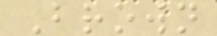Brown
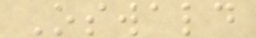Oswald
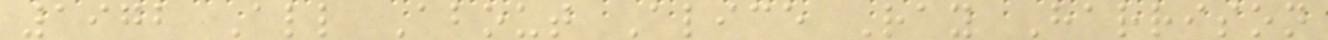1972 All About Alice Ray Harrison
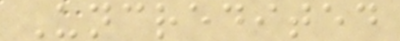Uncredited
